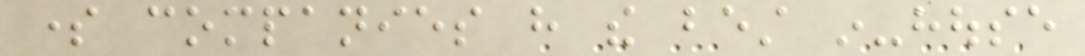some companies have the best in-house
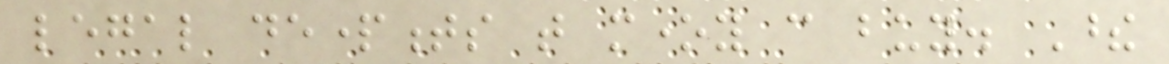legal departments that money can buy. These
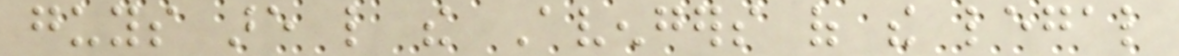guys are like the Avengers of the legal
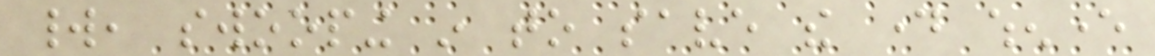world, swooping in to save the day whenever
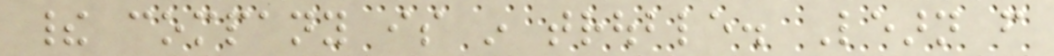their company is in trouble. Learn from
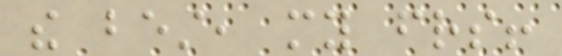the best, my friends!
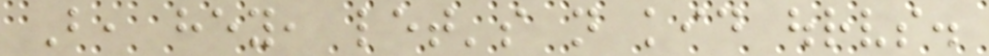But, hey, let's not kid ourselves.
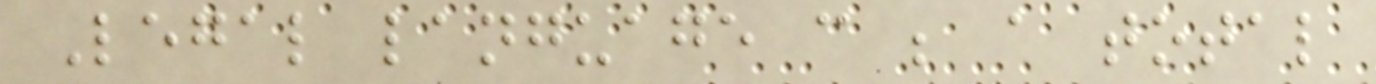Legal language can be a total
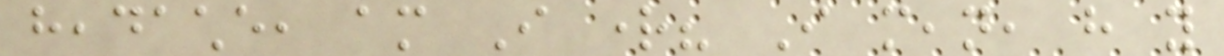headache, am I right? I mean, have you
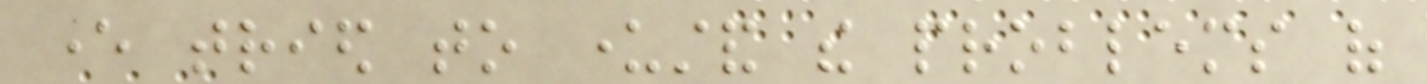ever tried to understand the problems of
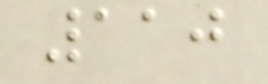110
